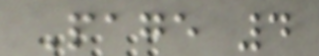Page 4
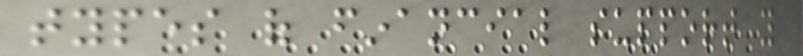types of financial support you
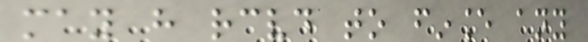may have received to finance any
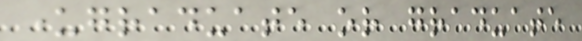undergraduate or graduate
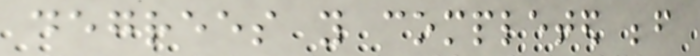degrees you completed before
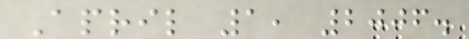April 1, 2006.
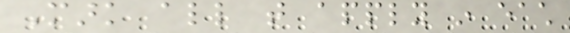Mark all that apply in each
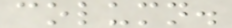column.
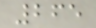265
